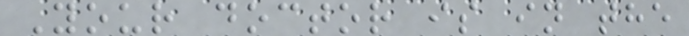Your doctor is in the
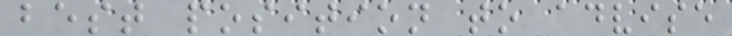best position to advise
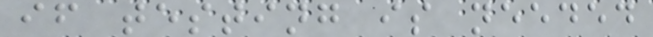if testing is needed
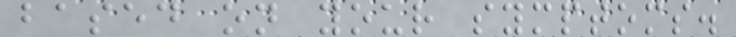based on your symptoms.
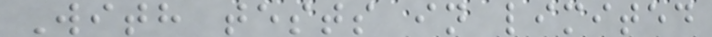With tests in limited
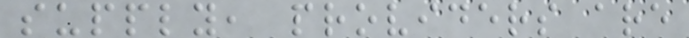supply, providers are
